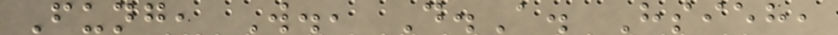Fung, W., D.A. Hsieh,
